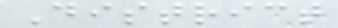District
